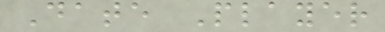Date Player
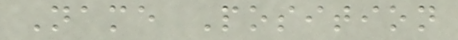Name Position
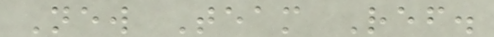New Team Ref.
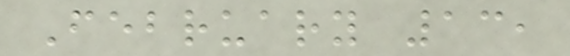February 13,
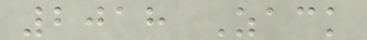2018 Zack
